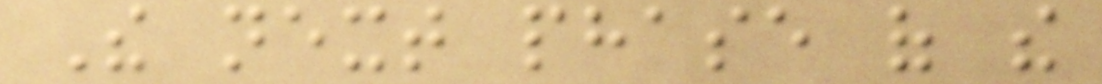The next phase of the
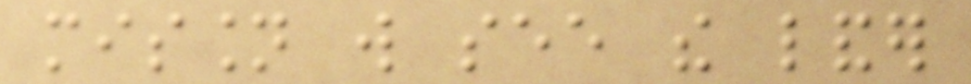mission will see the lander
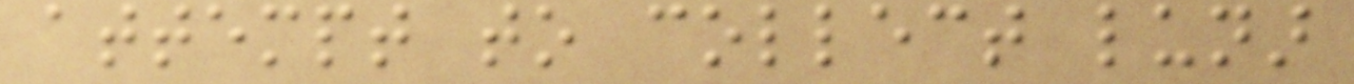attempt to collect lunar
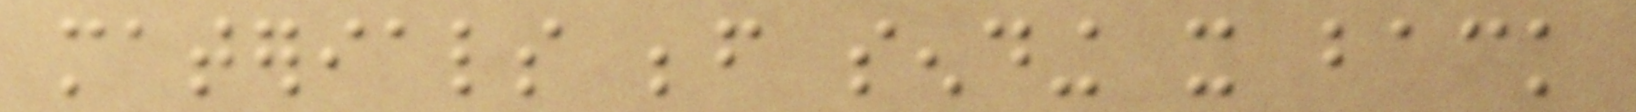materials before sending it back
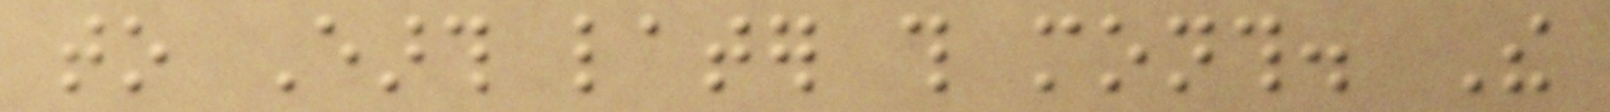to Earth later this month. The
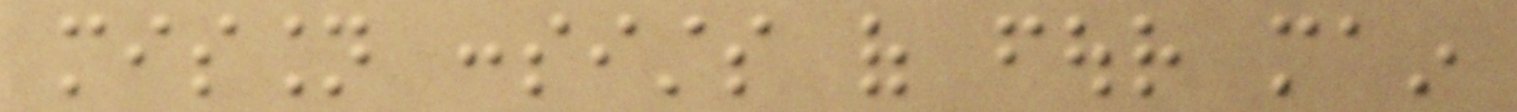mission consists of four main
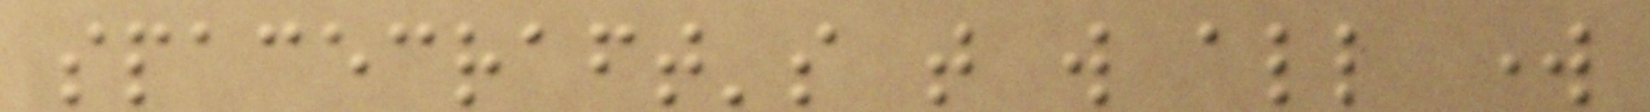spacecraft's that will all work
